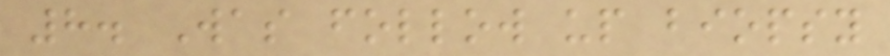8. Was follow up biopsy
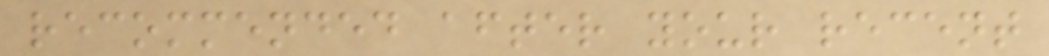recommended after your recent
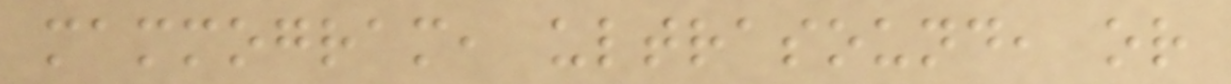mammogram, ultrasound, or
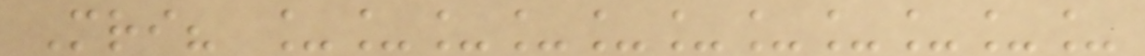Mri? ___________
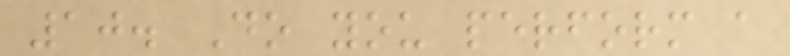10. Do you perform a
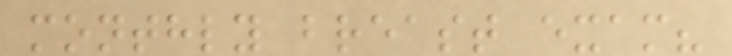monthly breast exam?
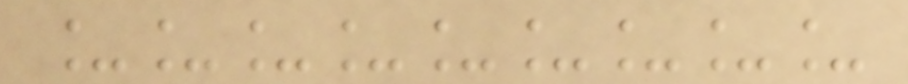_________
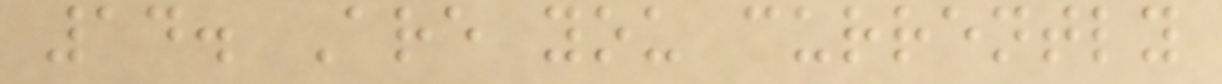14. Are you currently
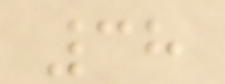38
